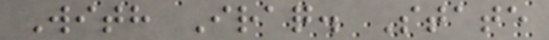With Iraq. State
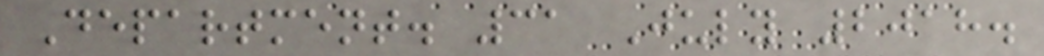Department. 31 July 2018.
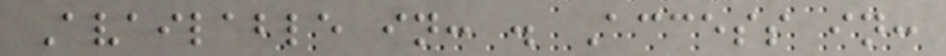Available in: . Access in:
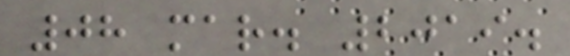08 mar. 2019.
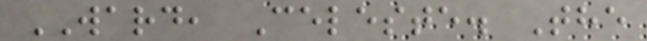WARD, Celeste. The
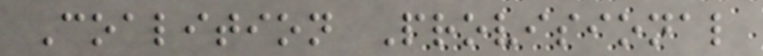Coalition Provisional
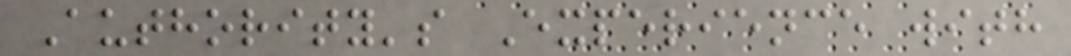Authority's Experience with
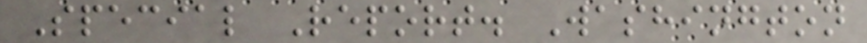Special Report. Washington
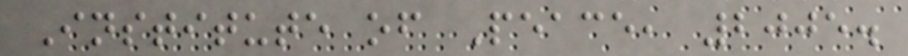Institute of Peace, 2005.
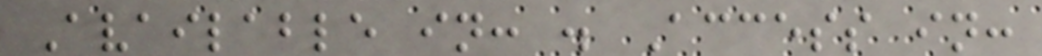Available in: . Access in:
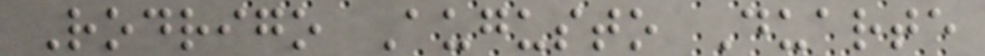Rodrigo Augusto Duarte
